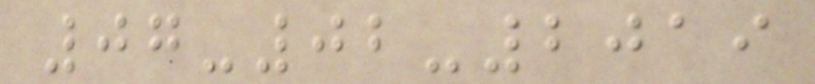07-02-2019
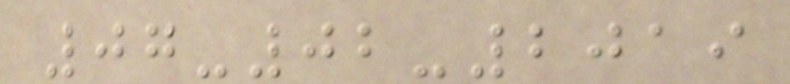07-02-2019
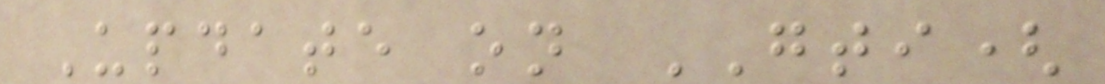Update on GTI(
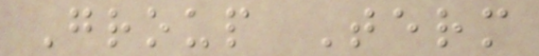Group Term
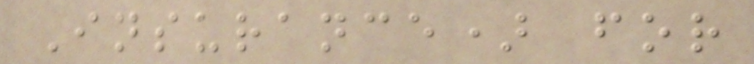Insurance) for
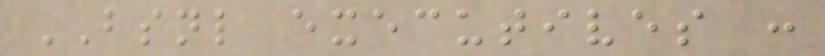BSNL executives :
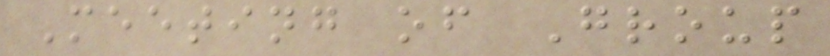Meeting of Group
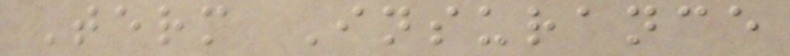Term Insurance
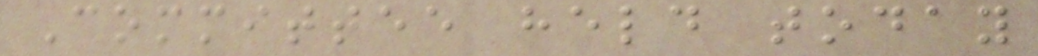Committee held today
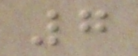7
